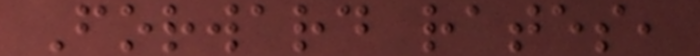Forward rates,
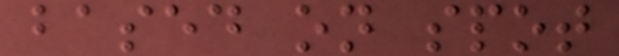based on spot
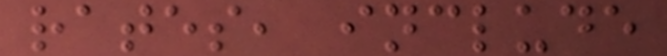rates, include
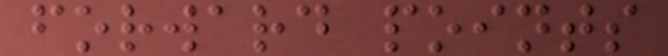forward points
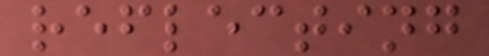reflecting
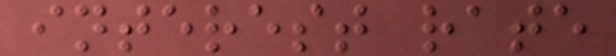interest rate
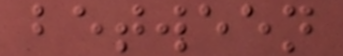between
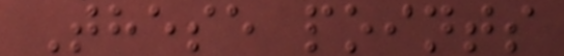These points
